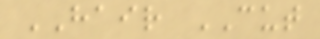HAIR CUT
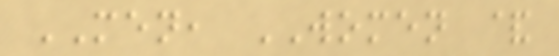MEN, WOMEN &
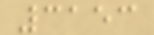3153
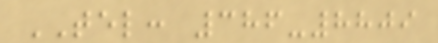TEL: 386-8809
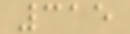315
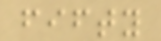fifty
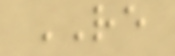RE
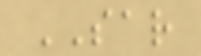SAR
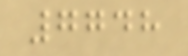7748
